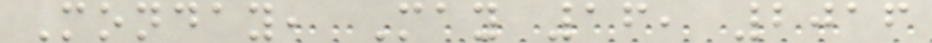Monday, May 16, 2016
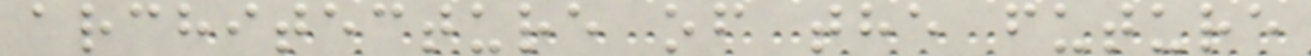architecture of the future
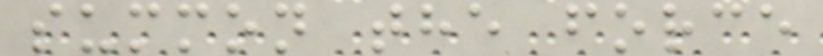summon the force
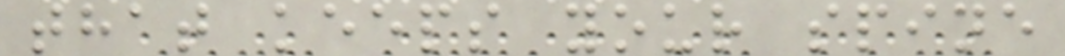that keeps your spine
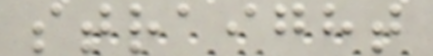straight
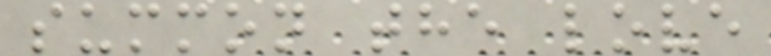summon the love
